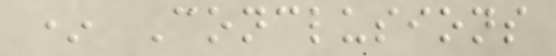* Conclusions
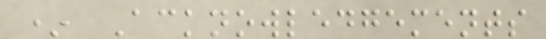* Acknowledgements
